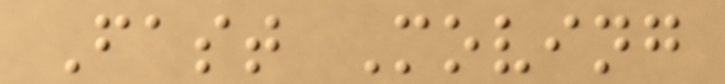Fast Moving
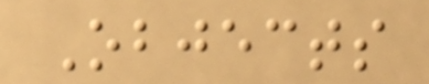Objects
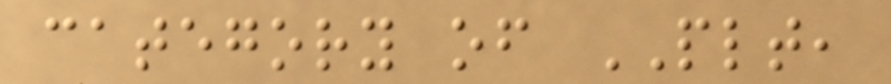category of PLT,
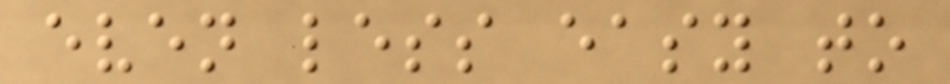even less easy to
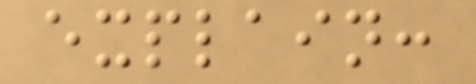explain:
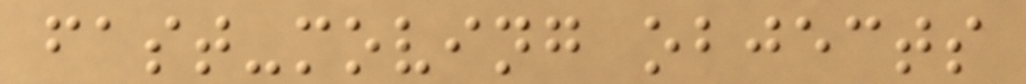fast-moving objects
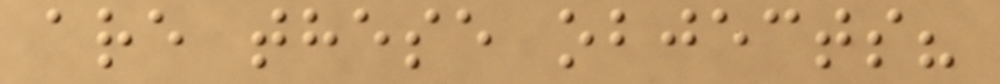are these objects?
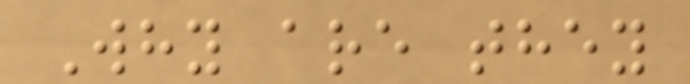Why are they
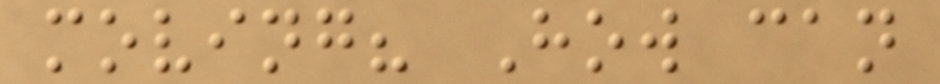moving? How can
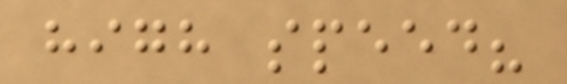high speed?
